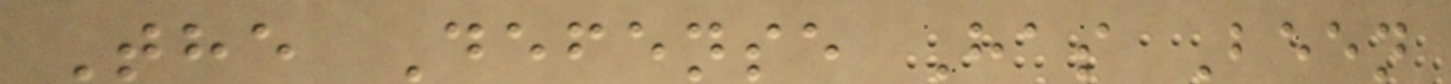The Defense Has Been
